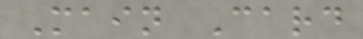Main Card
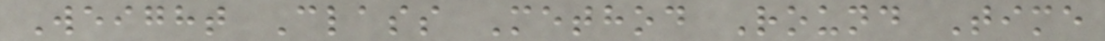Weight Class Method Round Time
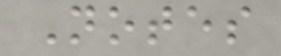Notes
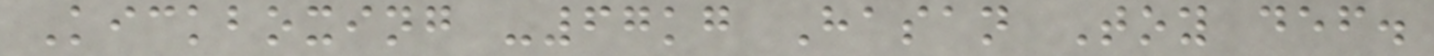Kickboxing -67kg Hasan Toy def.
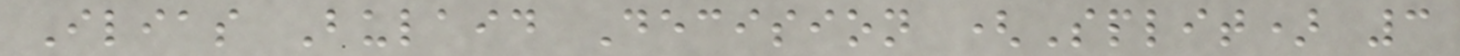Ilias Bulaid Decision (Split) 3
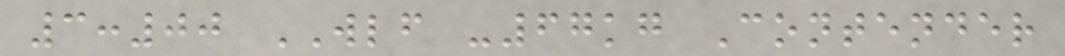3:00 WLF -67kg Contender
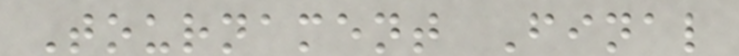Tournament Final
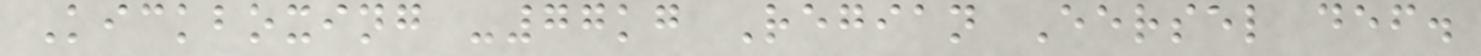Kickboxing -77kg Regian Eersel def.
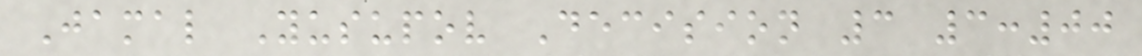Jamal Yusupov Decision 3 3:00
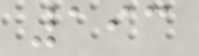193
